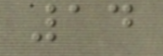14
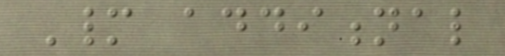Many additional
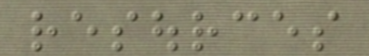resources
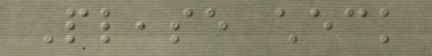Please check
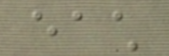each
